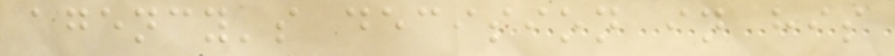agency's decision in his
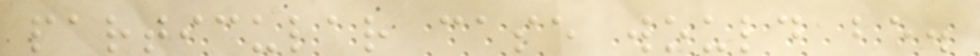particular case would be.
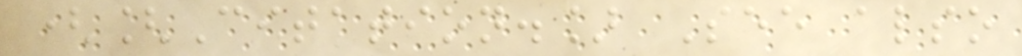([Citation.] See also
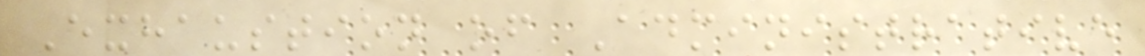Exhaustion of Administrative
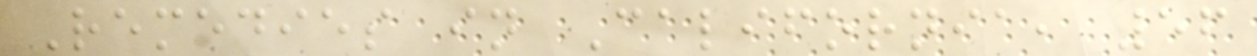Remedies in California, 56
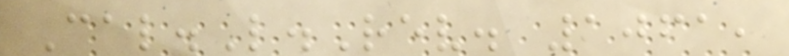Cal.L.Rev. 1061,
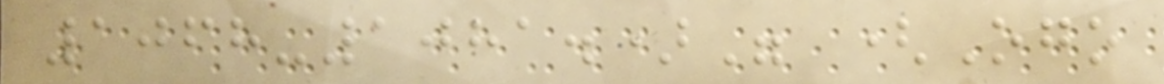1068-1081.)" (Ogo
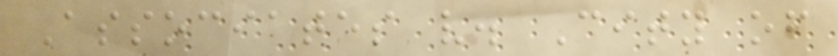Associates v. City of
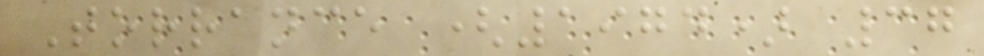Torrance (1974) 37
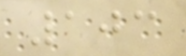103
